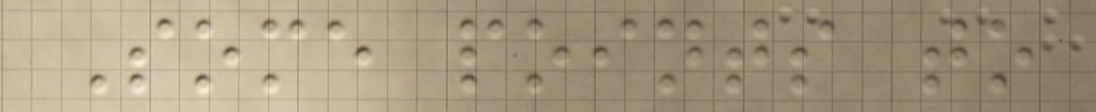Some points to
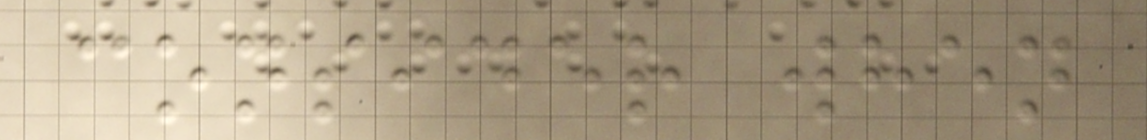consider when
